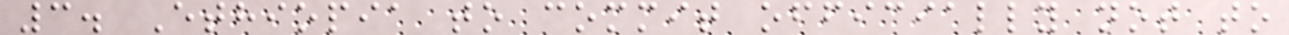3. Ethiopia to commit officially not to
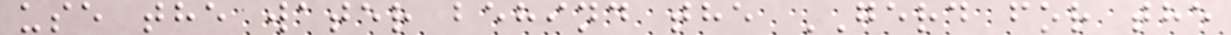use the water behind the GERD for the
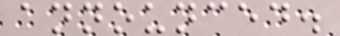announced.
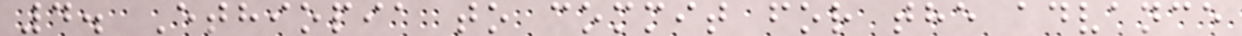4. Ethiopia to commit for the advance
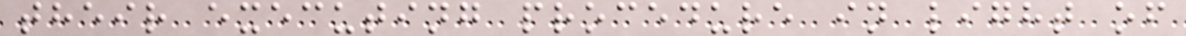their executing procedure in light of
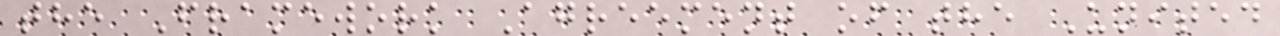the Framework Agreement of the United
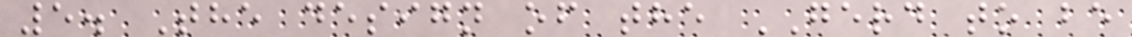5. The design of the GERD to be
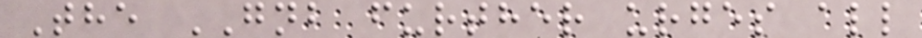The GNB further urges all
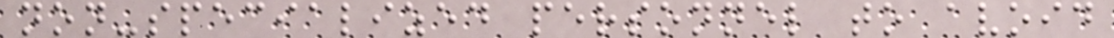non-specialized personnel to avoid
